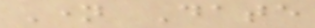Name Date
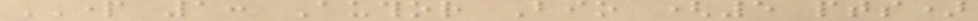PART 1: Author Bio (5 pts)
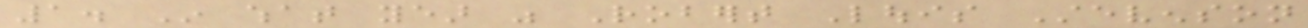1. In what year was Robert Louis Stevenson
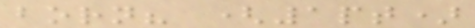born? (1pt)
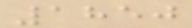1850
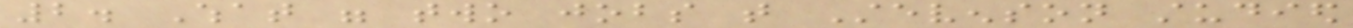2. What were two jobs that Stevenson studied
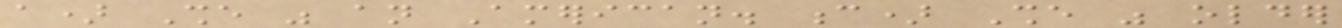a) She was an American. c) She was older
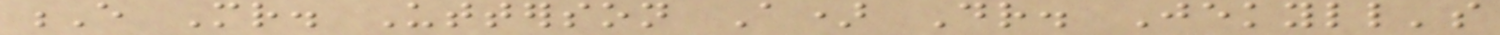E Mr. Utterson A) Dr. Jekyll's
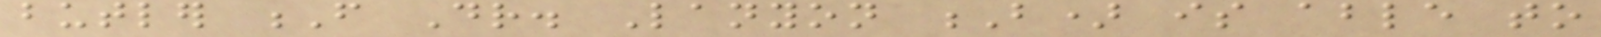butler F Dr. Lanyon B) is able to
